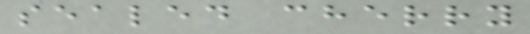sealed cherry
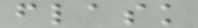flask
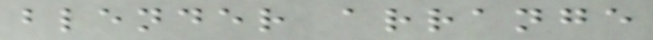blender arrange
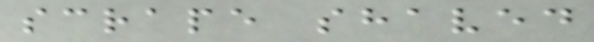scrape shaved
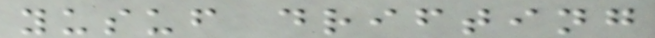yusuf drifting
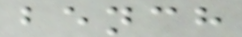bench
